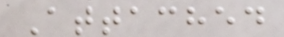Attached
